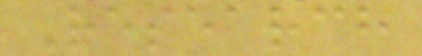Research
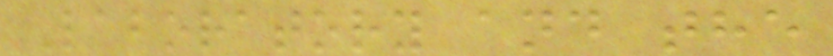Laboratory and the
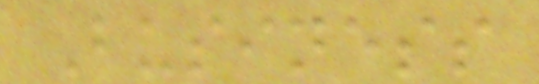Business
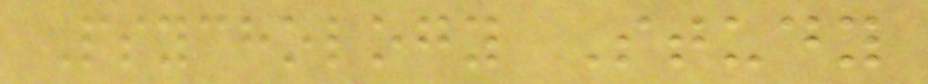Psychology Study
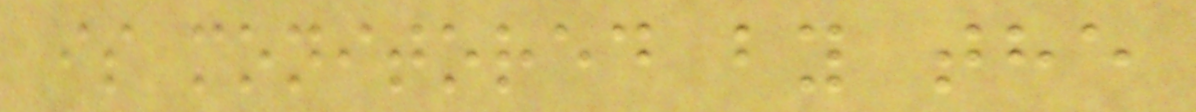is monitored by the
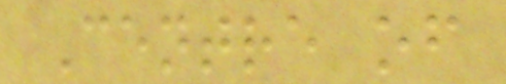Centre of
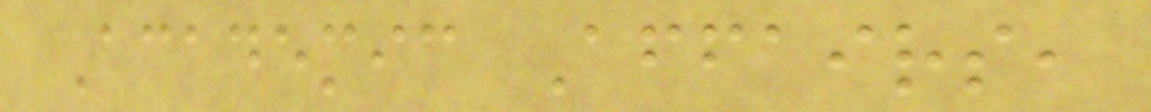Academic Affairs,
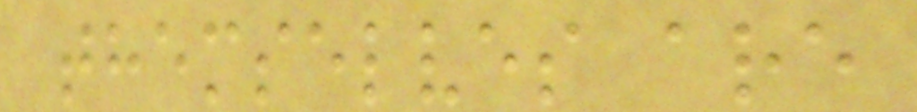themselves are
